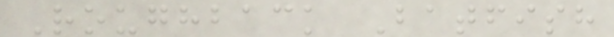Roughback Batfish
